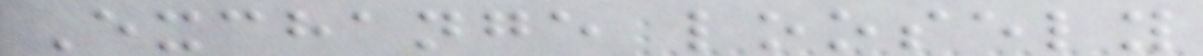Exchange loosely
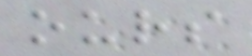ours
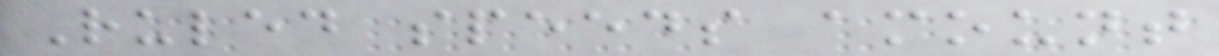Ruled speeds amount
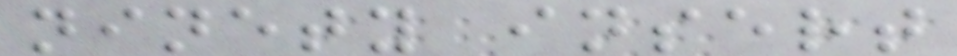ninety insert
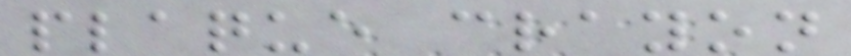plaque crayon
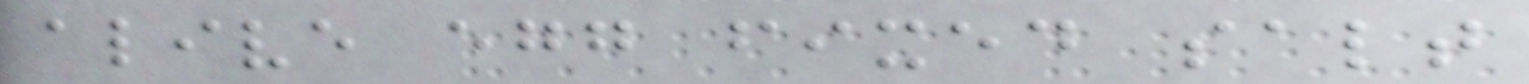alive egg fixed salt
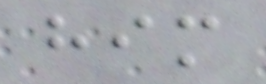him
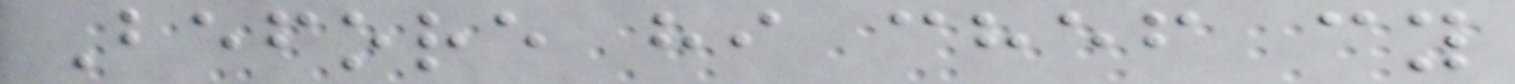Before hi chef cy
